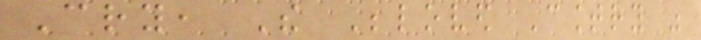Cry, The Beloved Country was
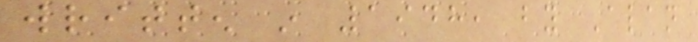written in 1948, by Alan
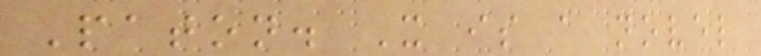Paton. It is a novel
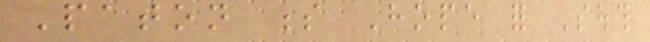Paton s Hope for South
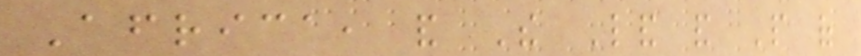Africa, and The Land and People of
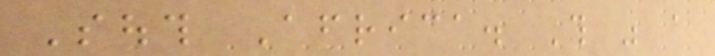South Africa. This was a
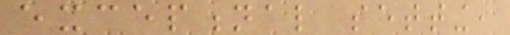exceptional setting,
